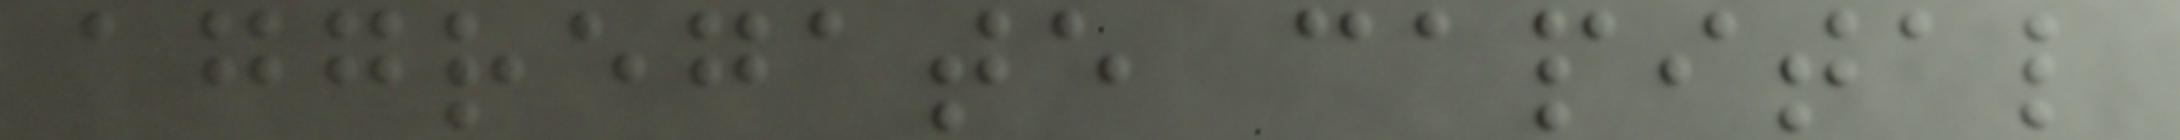aggregate capital
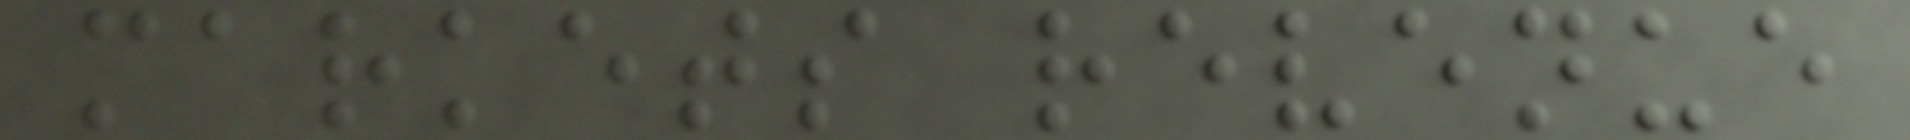markets revenue
